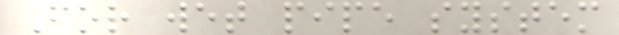For wet pipe system
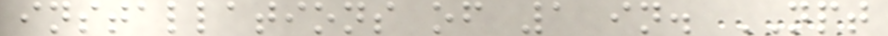installations of 1 in. NPT
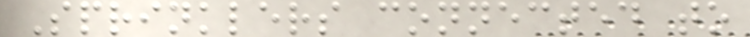Sprinklers connected to
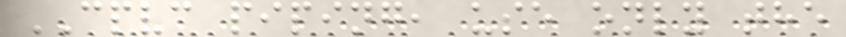CPVC piping, use only the
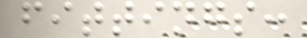fittings:
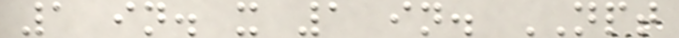1 in. x 1 in. NPT
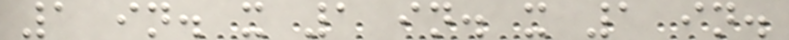1 in. x 1 in. x 1 in.
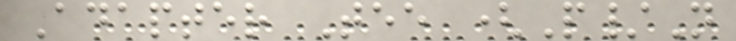Adapter Tee (P/N
